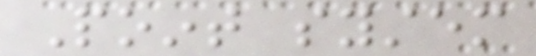Point system
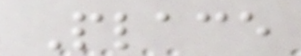Place
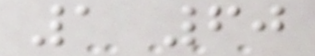1 60
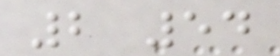2 54
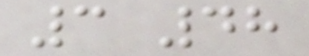3 48
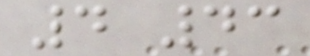4 43
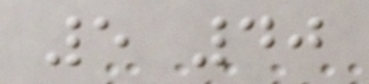5 40
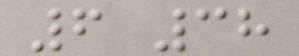6 38
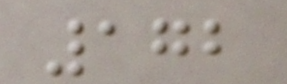172
